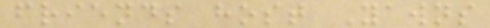friends host Yawns
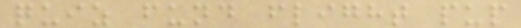quiz fund flight pup
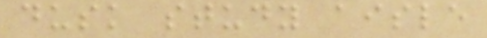dusk study aisle
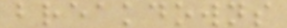breakdowns
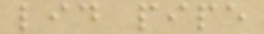lid pipe
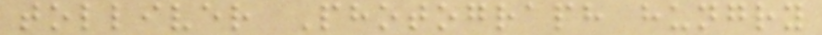tolliver Photograph hungry
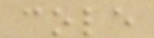cole
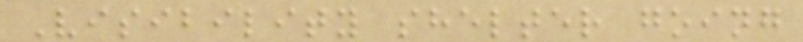Visibility shelter going
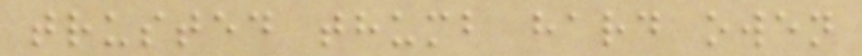trusted thumb hard owen
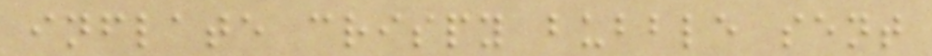inflate crispy bubble sent
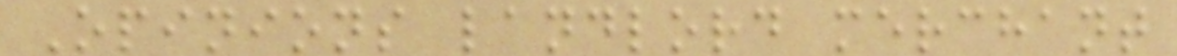Opinions landlord merchant
